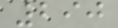290
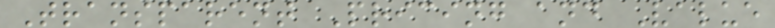Transparent Pricing and Value
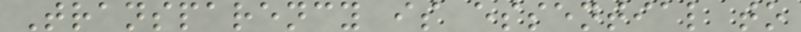Transparency is essential to
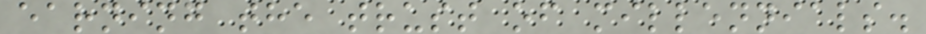earning the trust of millennials.
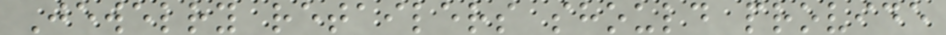Jewelry retailers should provide
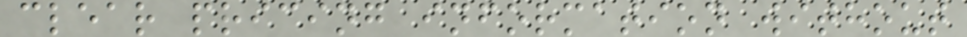clear pricing information without
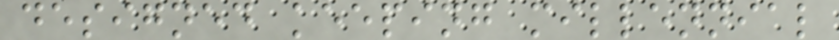designed keeping millennial
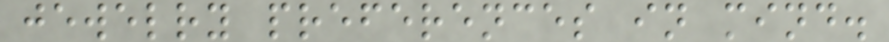jewelry preferences in mind.
